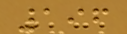196
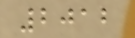2012
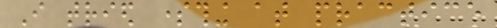I tried something at practice
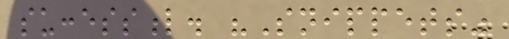successful. "Snippets"
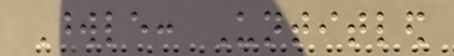Wordle: Untitled
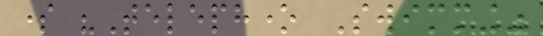some "Telephone Swimming"
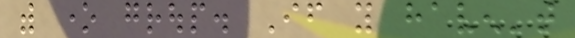with one group. If you haven't
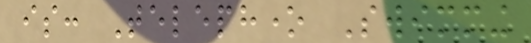is: Telephone Swimming
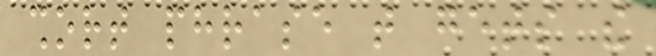short phrase that gets the
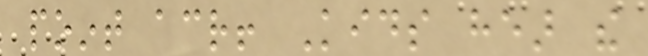point across! Kids hear the
